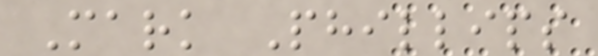Mark Phillips
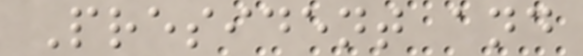President and
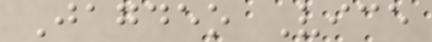Jagdeo Vice
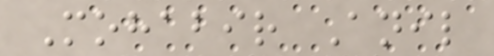Mohabir Anil
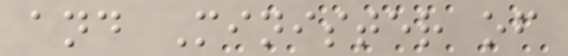and Minister of
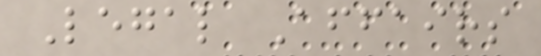Legal Affairs
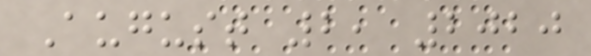August 2, 2020
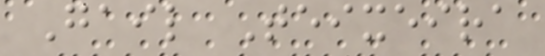Gail Teixeira
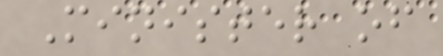Minister of
